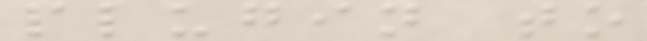plugin to
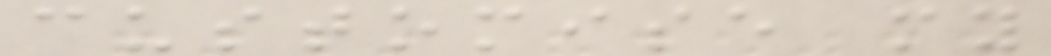customise my
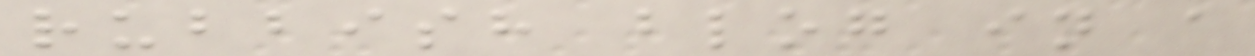rubbish blog in a
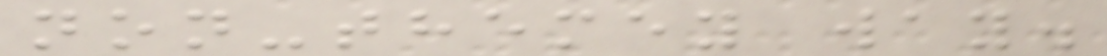non-themey way.
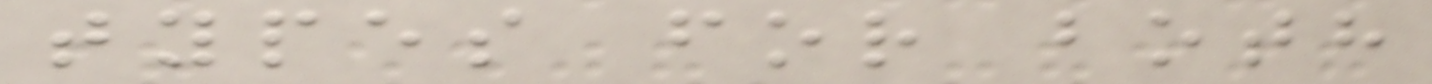types for both
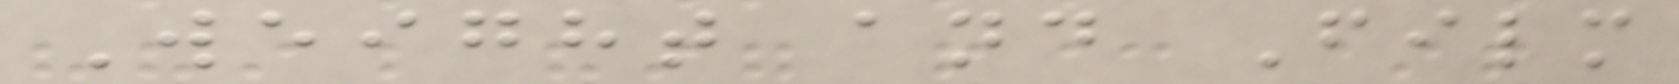Weight and Film
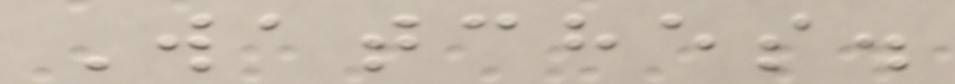Watches.
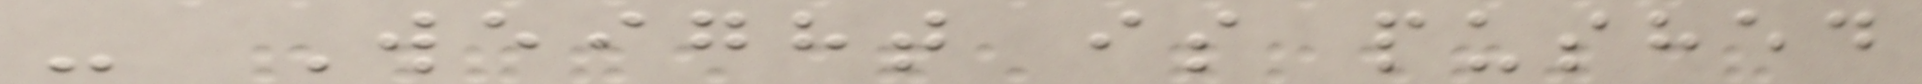- Weight is pushed
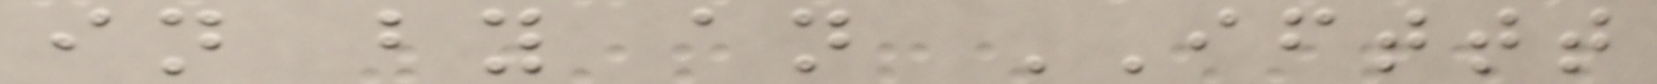in by an IFTTT
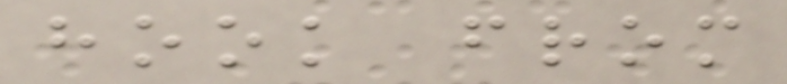hook from
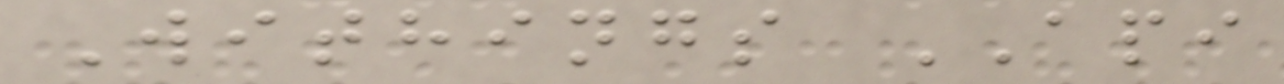Withings API
